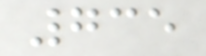735
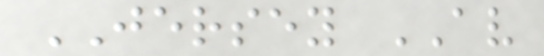JERSEY AV
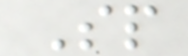Sp
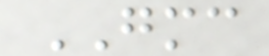GMC
